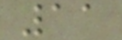11
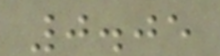0.05
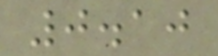0.10
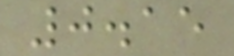0.15
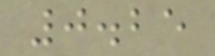0.25
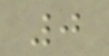0
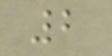2
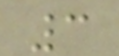3
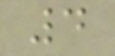4
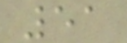51
